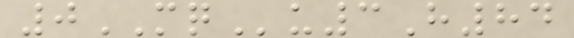0MQu3H84
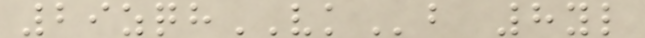29zqhVKb 8yl
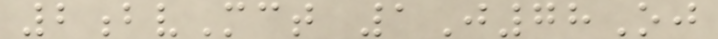2bvMct 1J78Oj
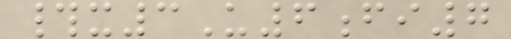#x3U6fi7
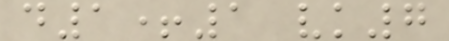d1+1 vk7
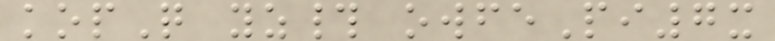kopQ yz# owfePi7x
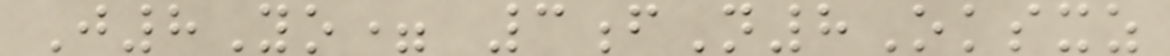J8Yo= 3fN8Oksxz
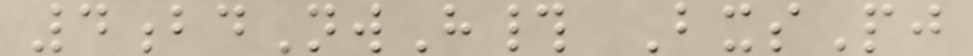4bdNwH# BxsPj
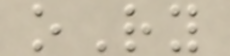oRy
